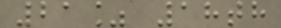21% 18th
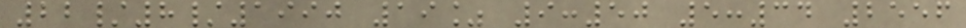22/8/1990 19% 9:50 5:34 2556
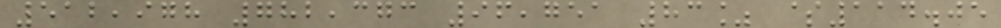512,978 782,373 96,751 83% $114.05
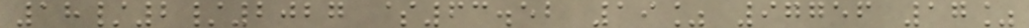18/2/2027 $63.52 19% 97756 17%
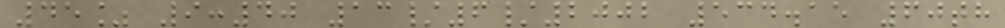45% 9:40 13/6/2002 534.15 60th
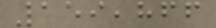159,866
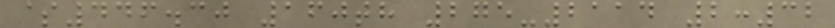$446.30 160th 275-2114 2:32
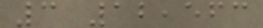3 12,563
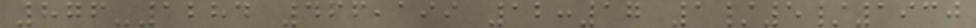876-1284 466,199 12:17 1/5/1930
